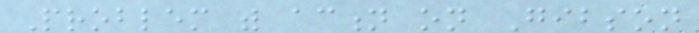Problem with action on Gibson
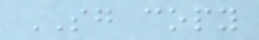SG copy
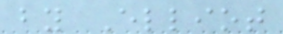by Elliot
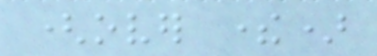(over there)
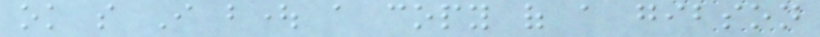ok so I bought a copy of a gibson
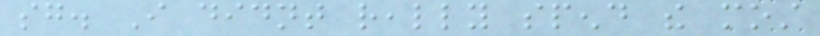sg. I didnt really spend the most
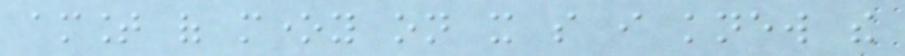amount of money on it so i knew the
